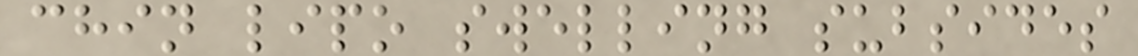chin lipo swelling subsides
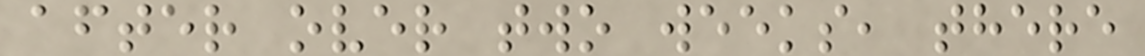after over two weeks, there
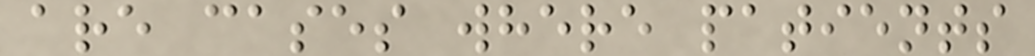are cases where patients
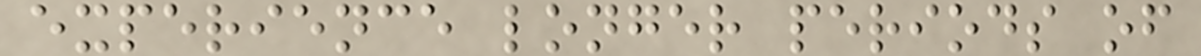experience longer periods of
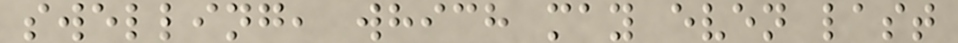swelling, which may even last
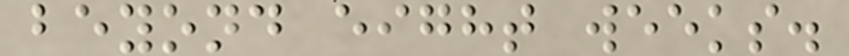beyond eight weeks.
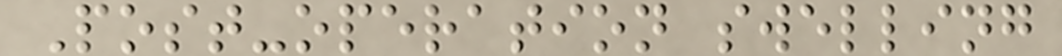Post-operation swelling
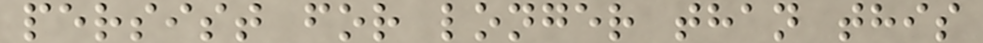persist for longer than this
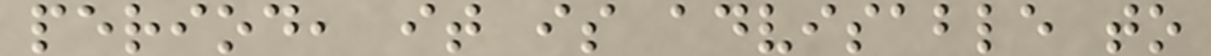period, it is advisable to
